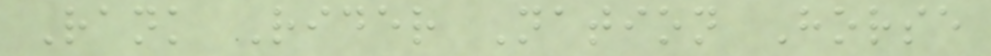Rank Rider Nation Horse
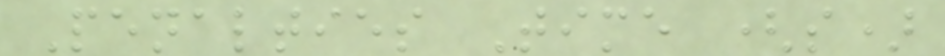Penalties Time (s)
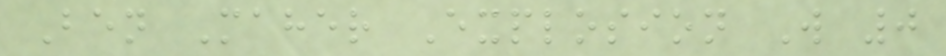Ben Maher Explosion W 0
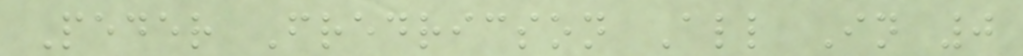Peder Fredricson All In 0
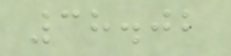38.02
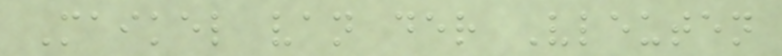Maikel van der Vleuten
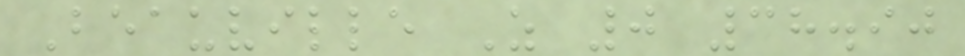Beauville Z 0 38.90
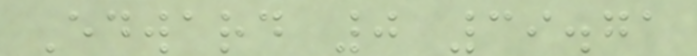Edward 0 39.71
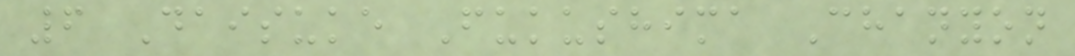6 Daisuke Fukushima Chanyon
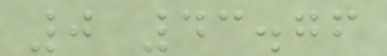0 43.76
